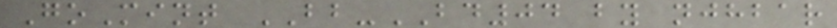GoMint BB-BD04 by njhbar
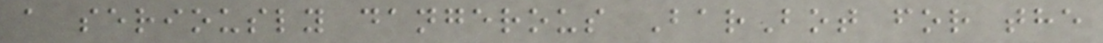a seriously dangerous BarBot for the
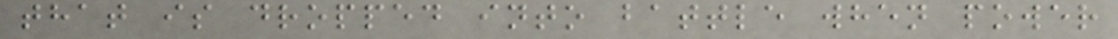that is dropped into battle when power
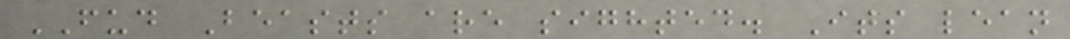FUD Beasts are sighted. Its lean
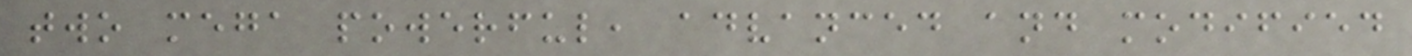two mega powerful, advanced and modified
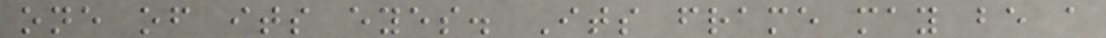one of its eyes. Its frame may be a
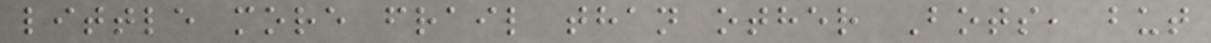little more frail than other Bots, but
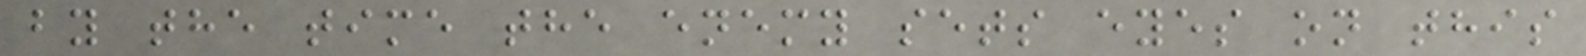by the time the enemy sets eyes on this
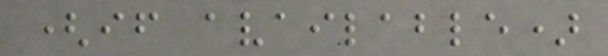(if available)
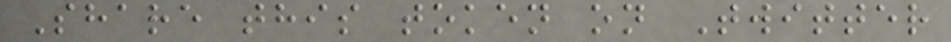Share this token on Twitter
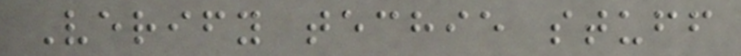Verify techie stuff
